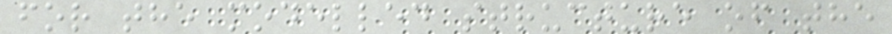for the modelled structure of the
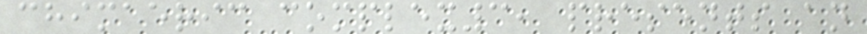chimaeric complex3, presents an
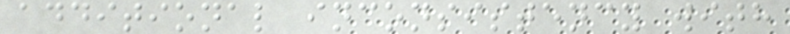additional inconsistency with
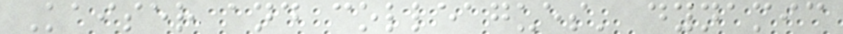Kaiser and colleagues' dynamic
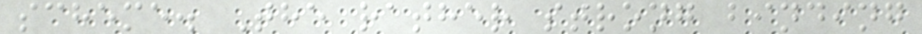scheme. The rather strong binding
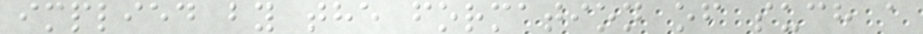implied by the formation of such a
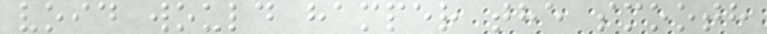void would hamper the smooth
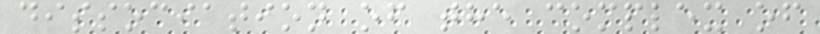dissociation of the complex of
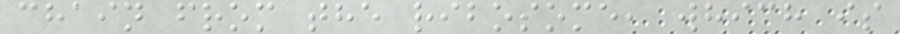chain from the ribosome, which is
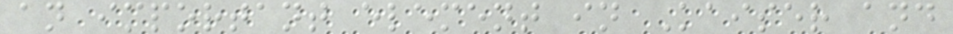an important element in Kaiser and
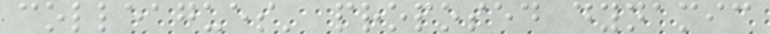colleagues' proposed dynamic
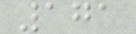171
